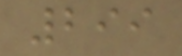299
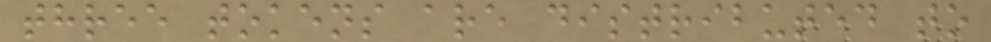three tokens are distributed to
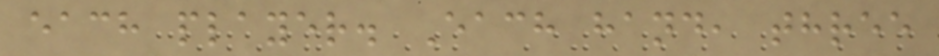each player. Each hand, three
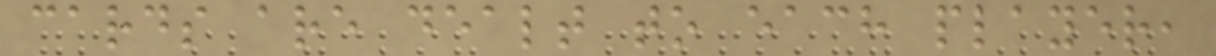cards are dealt to each player,
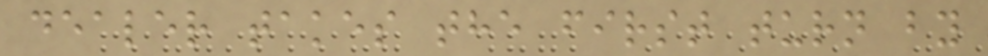dealer takes the first turn by
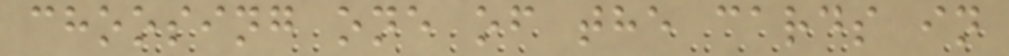choosing one of the cards in
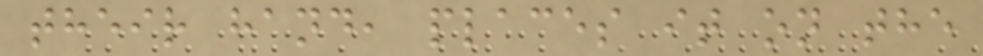their hand, places it on the
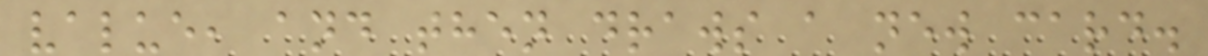value, and then draws a new card.
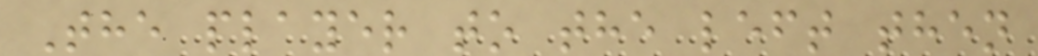The player to the left then
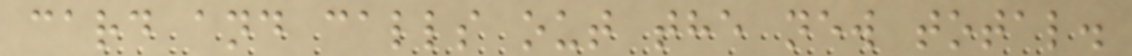card and calls out the new total.
